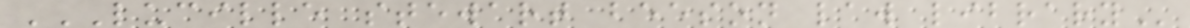LUCILLE STEWART BEESON LAW LIBRARY
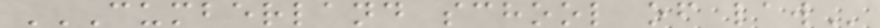CUMBERLAND SCHOOL OF LAW
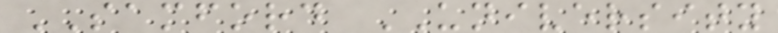SAMFORD UNIVERSITY
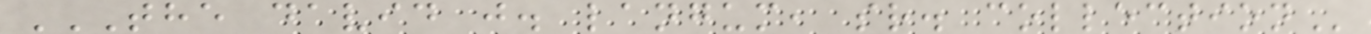THE DAVID J. LANGUM, SR. COLLECTION
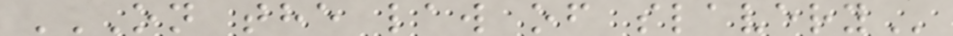ON THE LAW OF SLAVERY
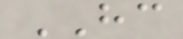HC
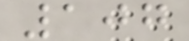107
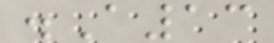.A13
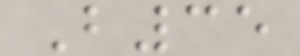B35
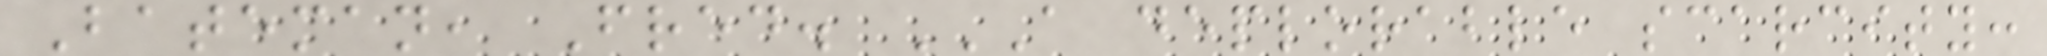Bateman, Fred. A DEPLORABLE SCARCITY:
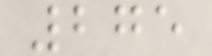275
